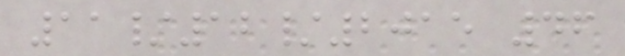11/12/2015 46
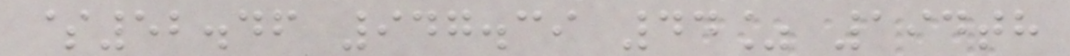$52.46 947.39 44% 194th
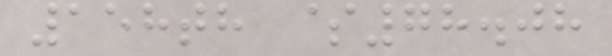158th $78.08
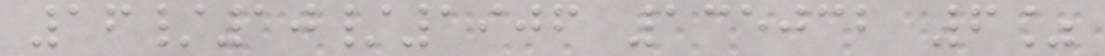16/10/1906 135032 6%
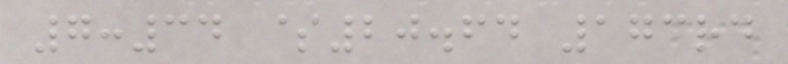7:34 $20.64 173rd
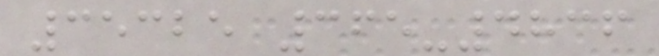35325 365-4836
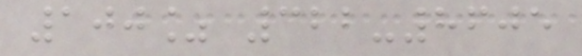100% 322-8605
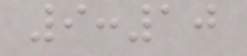9:10
